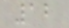12
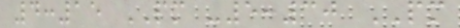4:15 PM -5:30 PM
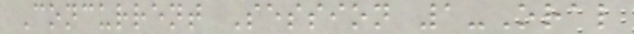Concurrent Session 1-Oral
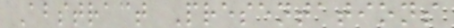Abstract Presentations
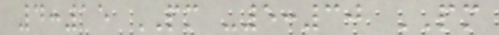4:15 PM -5:30 PM
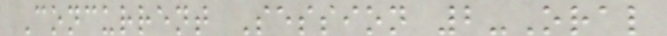Concurrent Session 2-Oral
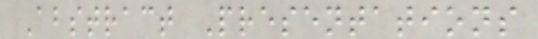Abstract Presentations
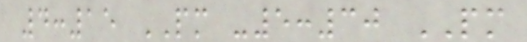4:15 PM -5:30 PM
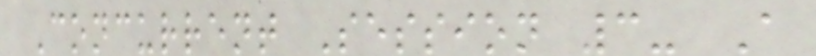Concurrent Session 3- A
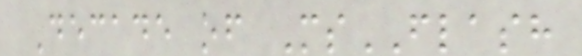Decade of MsFLASH
